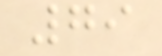79
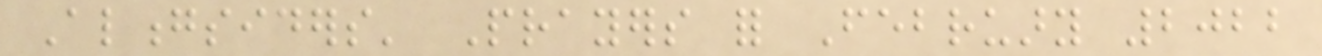Alongsiders' Prayers for February 2022
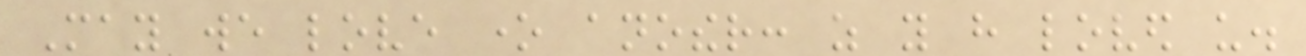May we love one another: as you have loved us.
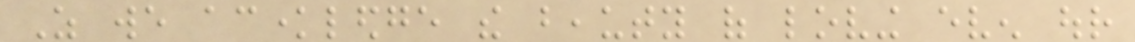As we acknowledge the beauty of loving even our
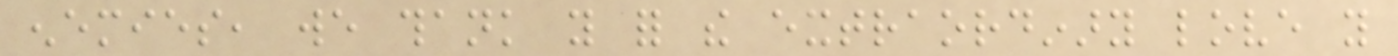enemies, we thank you for the extraordinary love you
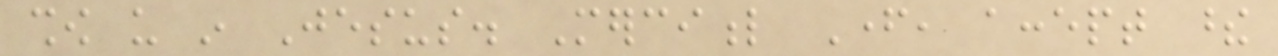show us in Jesus. Merciful Father, accept these
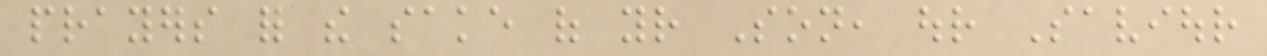prayers for the sake of your Son, our Saviour
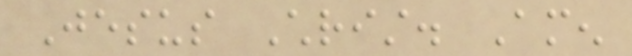Jesus Christ. Amen
